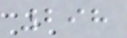298
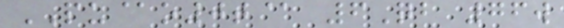PU@o0t@ 6Qb 76w
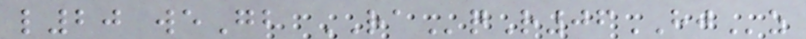l20 weGb RAqR06HJz
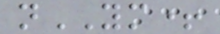nYM+
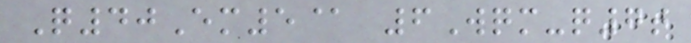Q40Em5@ 6Wqm-q7t
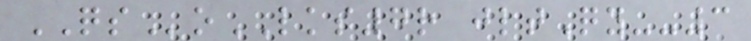QSoLKS7r jltQy--3
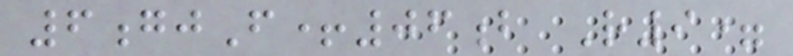6gjF+06b R9=
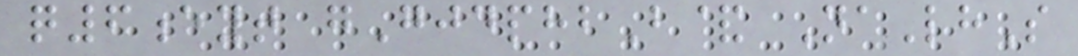q6eyt gGjdphbB& NaLhS
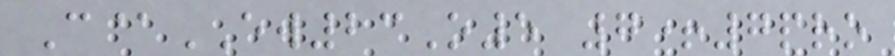C@EW23O5 7+7pro
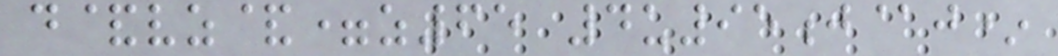d&vz&=z65 4u95j@j*
